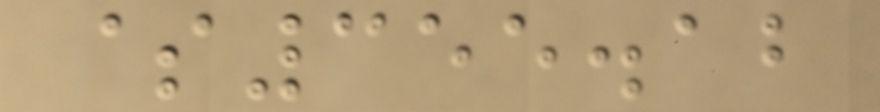$355.12
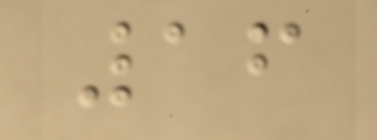16
